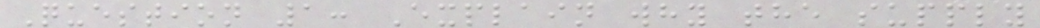Question 1: Explain why the supply
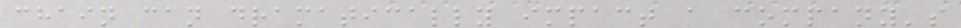chain can dramatically impact a company's
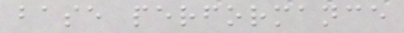base performance
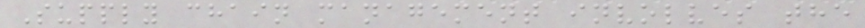Supply chain management involves the
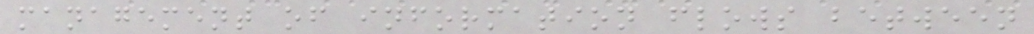management of information flows between
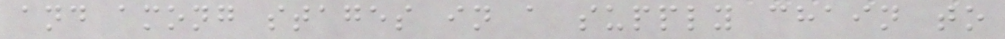and among stages in a supply chain to
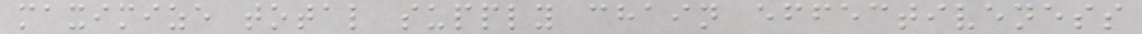maximize total supply chain effectiveness
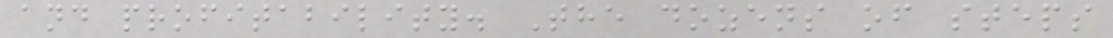and profitability. The dozens of steps
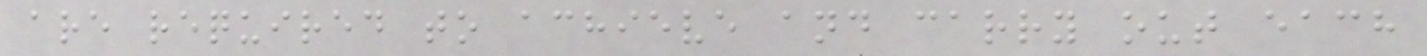are required to achieve and carry out each
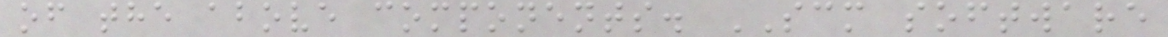of the above components. SCM software
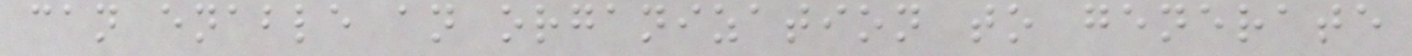can enable an organization to generate
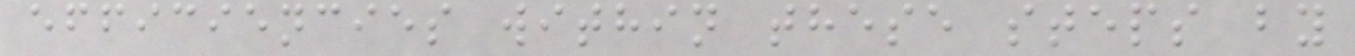efficiencies within these steps by
